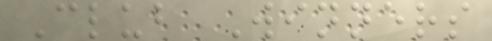Club Winners
